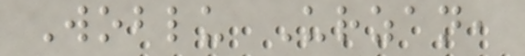Woblu Urzan,
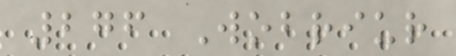276 Wobriur
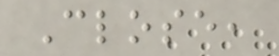Close,
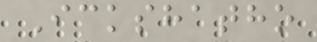Ickshatho
